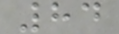84
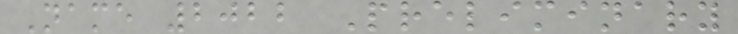Name 2022 Preliminary
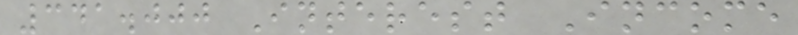341.000 Interest Income
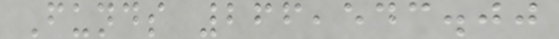Funds 266,543.00
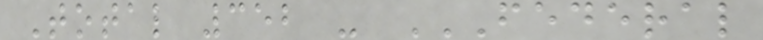Total 352 - FEDERAL
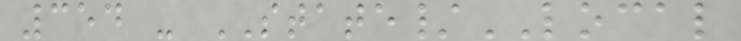354 - STATE/LOCAL
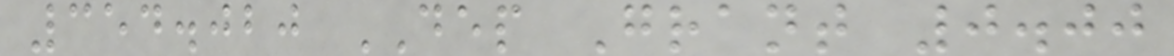354.020 DEP Grant 0.00
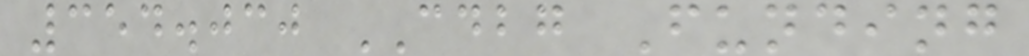354.030 CDBG Funding
